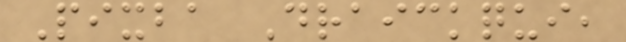Pixba Draickqui,
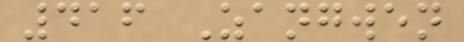416 Zangwen
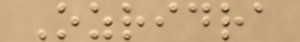Ozridra
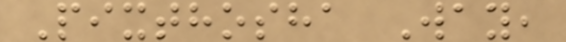Pixthosha Way,
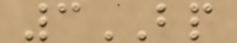3BP
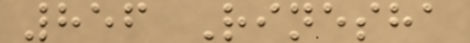856 Rinesha
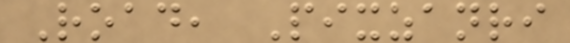Road, Pixzanri
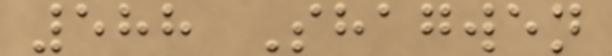588 Shagwen
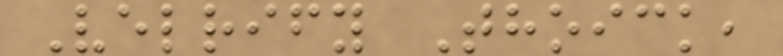Velrify Thoick,
